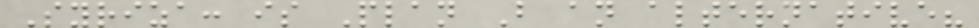Syriza: is Plan B an alternative?
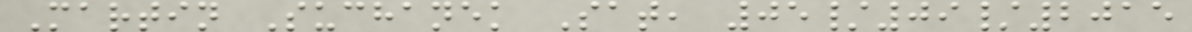Martin Suchanek Sat, 05/09/2015
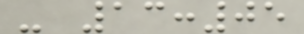- 13:05
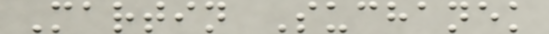Martin Suchanek
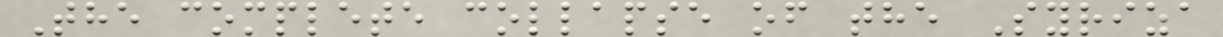The complete collapse of the Syriza
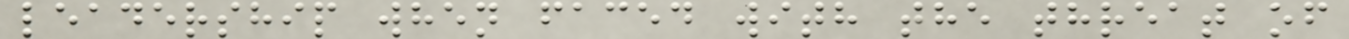leadership when faced with the threat of
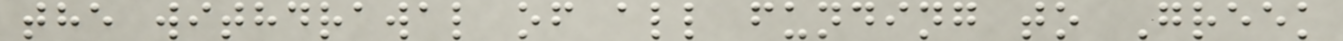the withdrawal of all funding to Greek
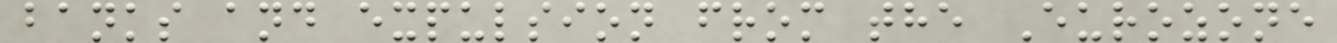banks and expulsion from the Eurozone
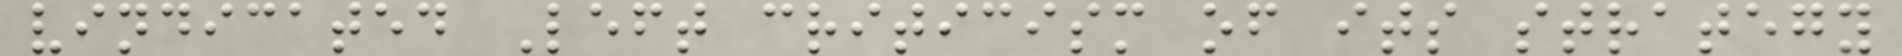vindicated Left criticism of its strategy
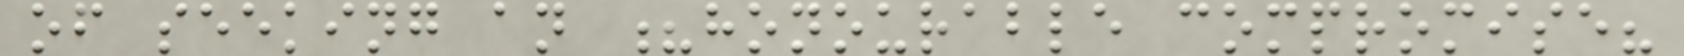of seeking an ?honourable compromise?
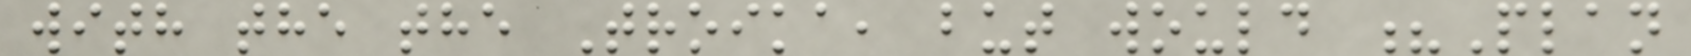with the the Troika, but would ?Plan
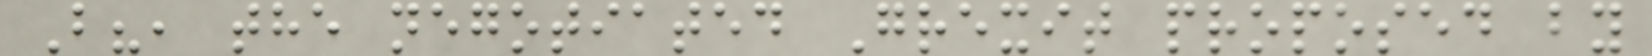B?, the negotiated Grexit proposed by
